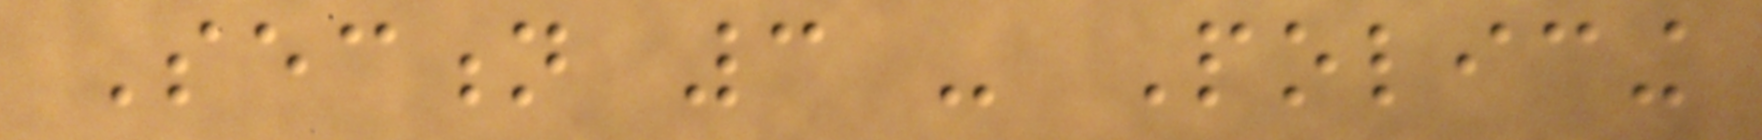Section 3 - Policing
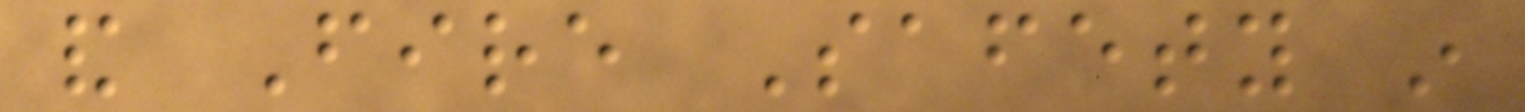and Fire Safety in
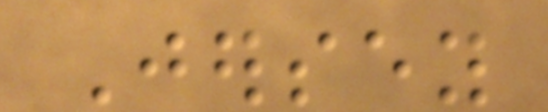Jersey
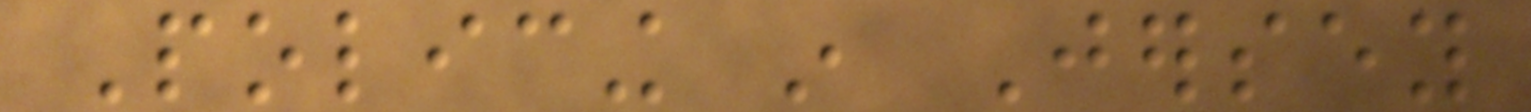Policing in Jersey
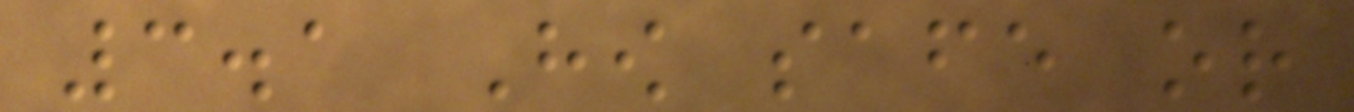3.1 How safe or
